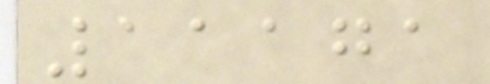11171
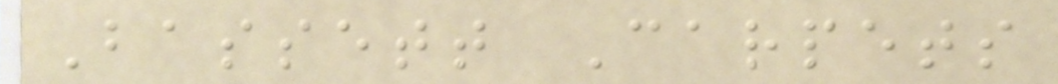Bassett Carpets
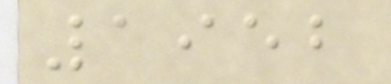1952
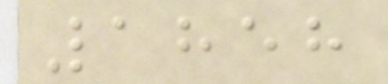1858
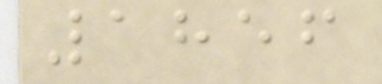1856
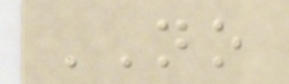NO
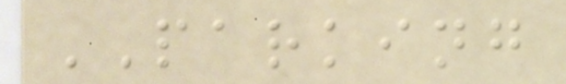PARKING
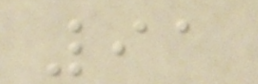91
